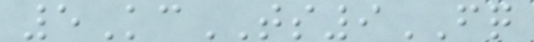5KcTS9FQ
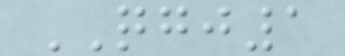QGJ1
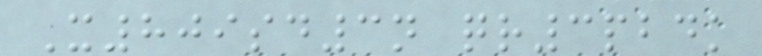X809sd3n qr3pbdk
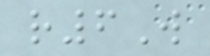r6W
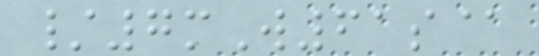/7mW61s@
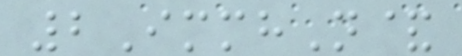2ImmhN&
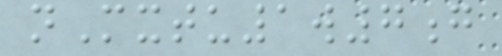nMxtu1w7g
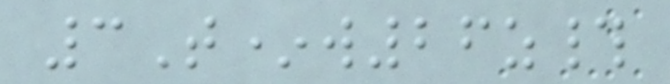3T*w26z#
